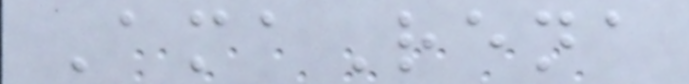AmaRena
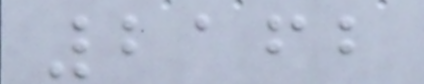2162
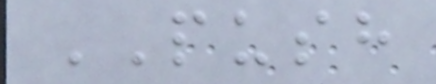PUSH
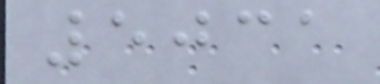5031
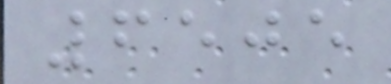6505
